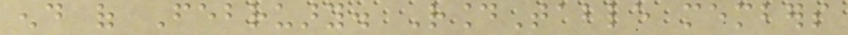end of February. RoundTable members
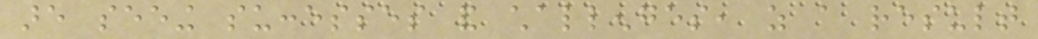are seeing successes and challenges, as a result
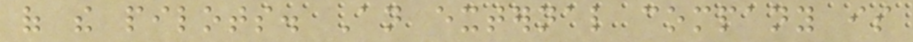of the pilots. An external company is
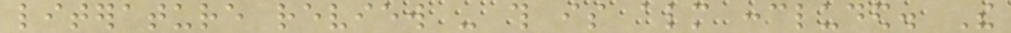literature review - this is almost concluded. The
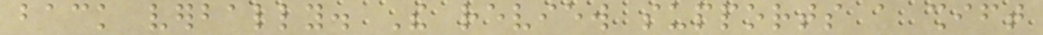back verbally. The review supports a shift
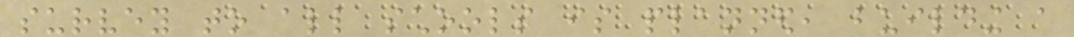survey to all schools is planned, building a
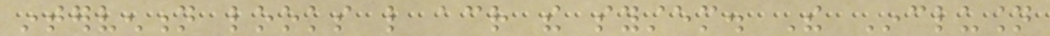intervention looks like across the system. The Inclusion
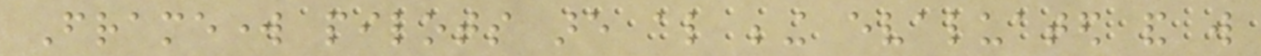Framework pilots are also being evaluated and will
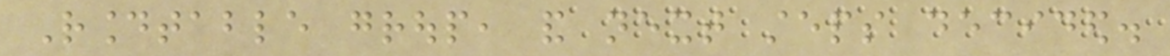Roundtable group, and next steps decided.
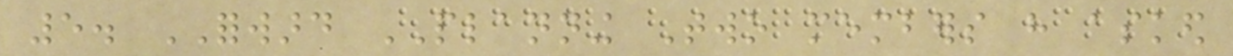5. FORWARD PLANNING Two members have asked
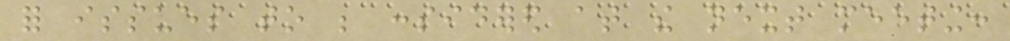for issues to be considered at the next meeting:
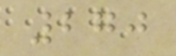270
